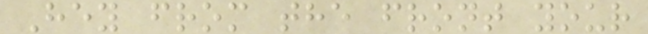Hey from the front your
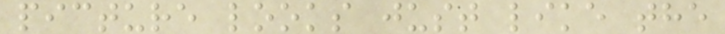picture looks just like the
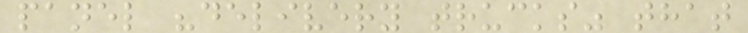panel "delivery trucks" that
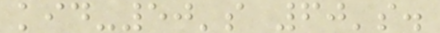kid-50's 60's.
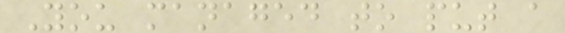You managed to put a
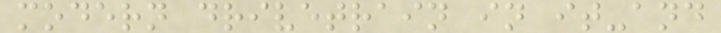modern drivetrain in it-and
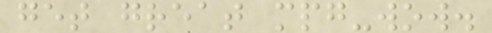get great mpg-wow.
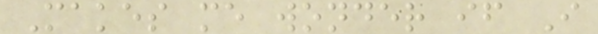Makes me wonder if I
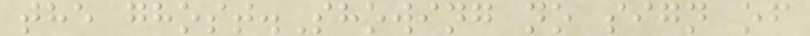the ghost.Showing no sign of
